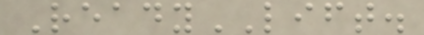ReadyLIFT.
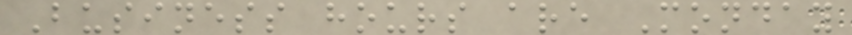Business hours are Monday
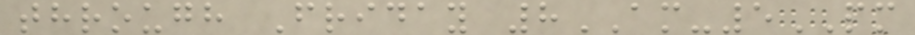through Friday 8AM-5PM
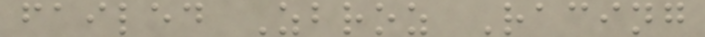failed Zbroz Racing
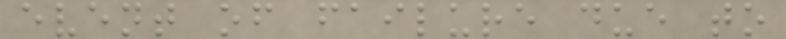event of failure due to
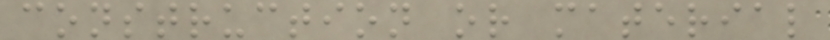construction or material
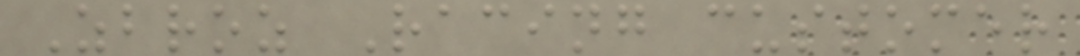Zbroz Racing customer
